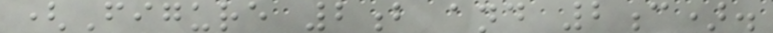(Figure 2b and 2c).
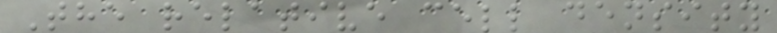The relative cell density
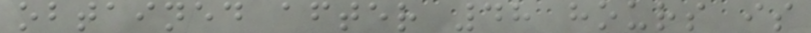obtained after 48 hours is
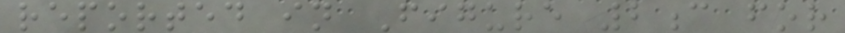reported in Figure 2c for
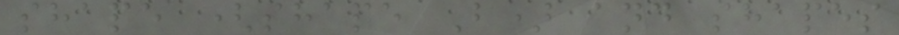shape (shape B) and shapes
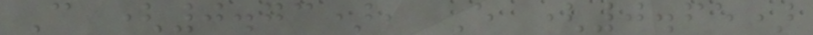C (0.73), E (0.65)
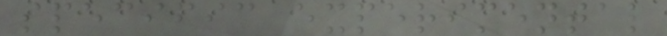specific experimental
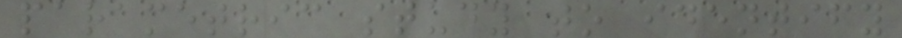parametric study to identify
